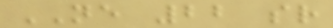NE 22 sr
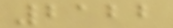2122
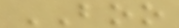BOO
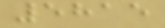5815
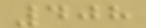408
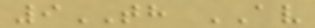9TH AV
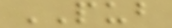PUB
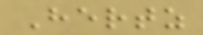Hertz
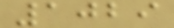1029
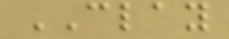CLAY
